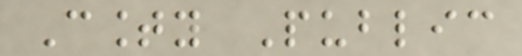County Public
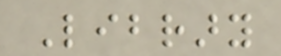Library
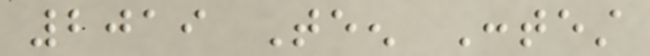2019 Teen Contest
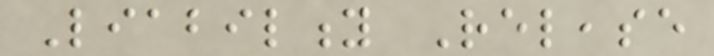Liability Release
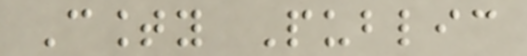County Public
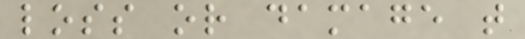loss or damage that
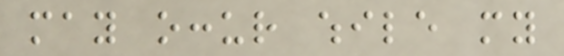may occur while my
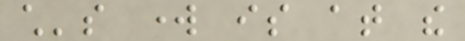child's work is at the
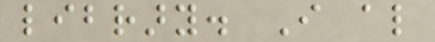library. I also
